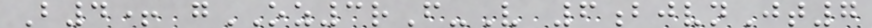B4+ gOZ3rF-V 6bjvnJt7
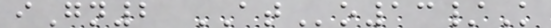iGn2 ATo13/K
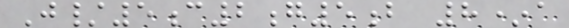J/5c2g5b 8*a
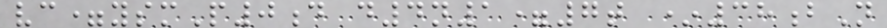vc=ysmP0d d4n1=7t *38bN
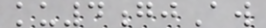ku4gjAw
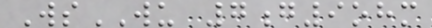WsWU 7g9ohm
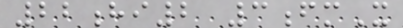22hi2 3fmX
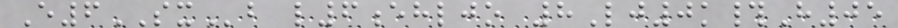E6SXb l6ehljo 8Lj0k#H05
